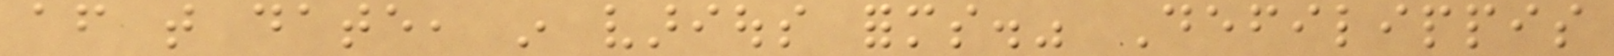after that date, in various forms." Defilippis
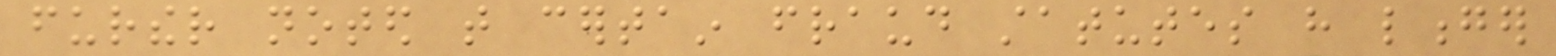further noted that certain fraud statutes have longer
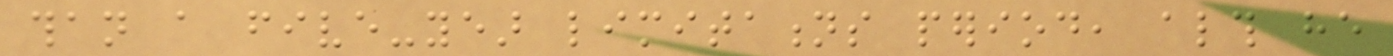than a five-year limitations period, although he
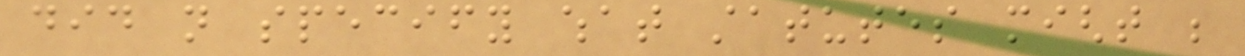did not specify what statutes might be
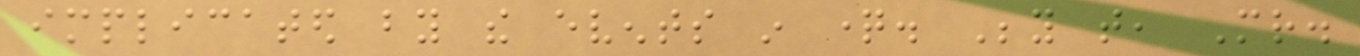implicated by the events in question. Beyond that, Mr.
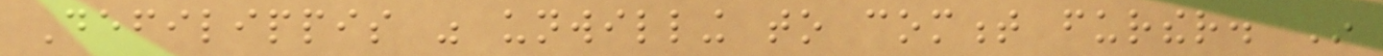Defilippis was unwilling to comment further. In
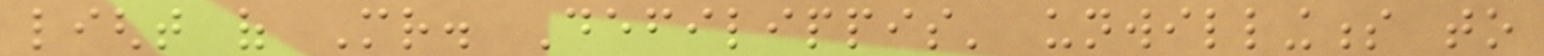light of Mr. Defilippis' unwillingness to
